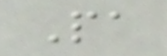Pa
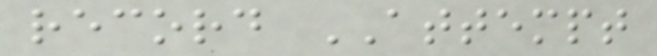record ATTEMPT
